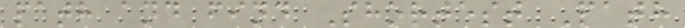path and find Shortest Path
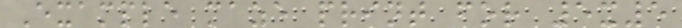Example maze print for 5x5
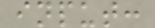input:
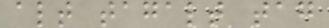alt tagalt tag
